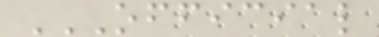OFFICIAL
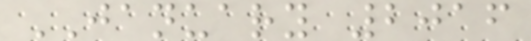JANUARY 2016
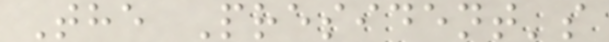The President's
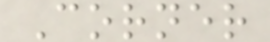Corner
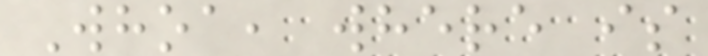Whoa, where is
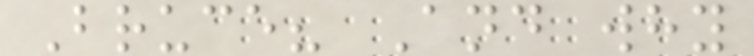Bruce? And why
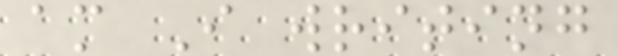am I writing
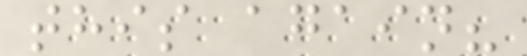this again?
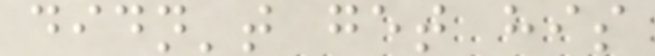didn't get his
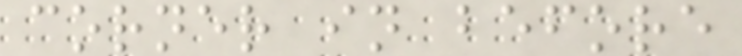corner in before
